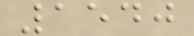1540
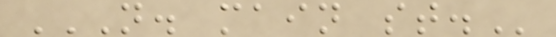N. MAIN ST.
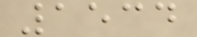1534
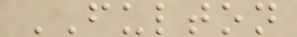FULTON
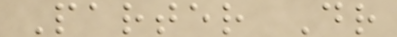Parter Dr
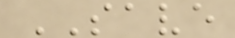SAVE
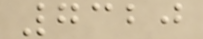7320
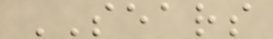SEARS
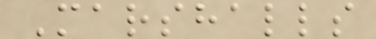Marshalls
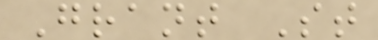Grant St
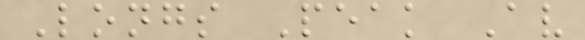Longs Peak Av
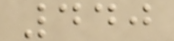440
